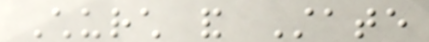Church and State
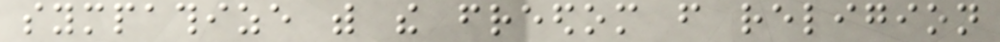sympathize with the freedom from religion
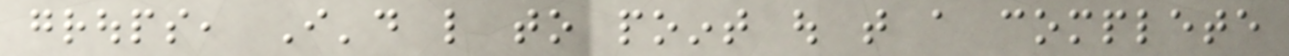groups, I'd like to point out that a complete
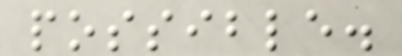possible.
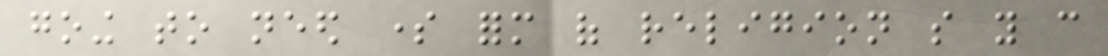going to need some form of religion so you can
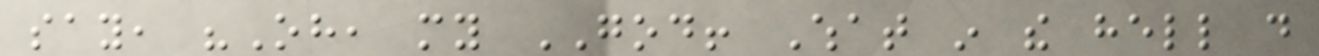say, "Oh, my GOD! What in the hell do
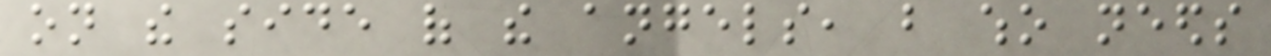on the side of the angels, but who needs
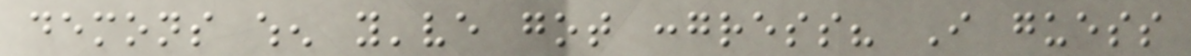demons when you've got congress? I guess
